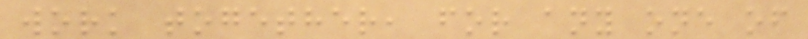work together, for any one of
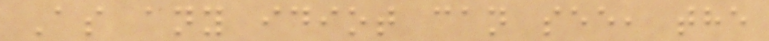As any idiot can see, the
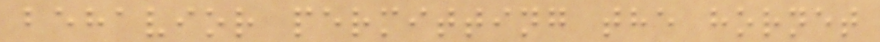behavior permitting the hornet
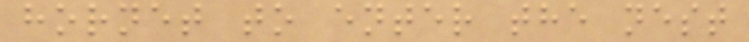hornet to enter the nest
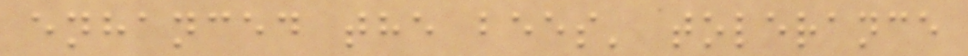enhanced the bees' tolerance
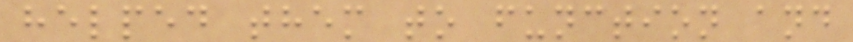helped them to function and
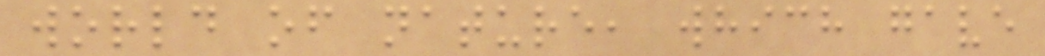world of nature, which gave
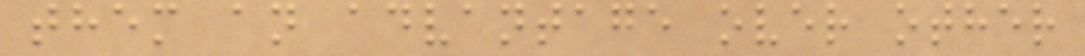them an advantage over other
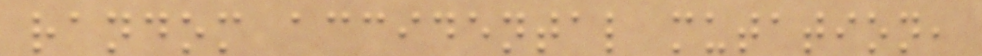random accidental mutation,
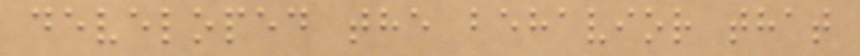developed the behavior that
